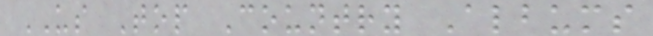US Top Country Albums
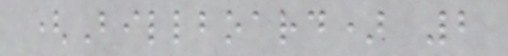(Billboard) 2
